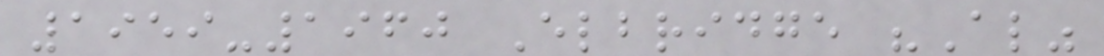1959-1960 Elbridge "Al"
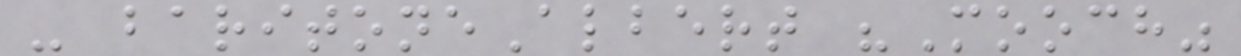- baritoneAlbert "Mooch"
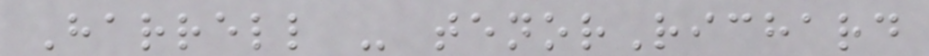Harrell - tenorRichard
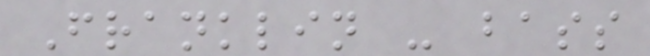Franklin - bass
